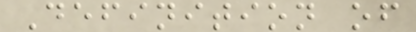Definition of
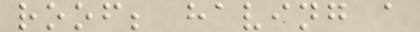roof; having a
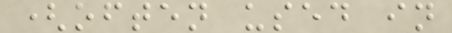(often used in
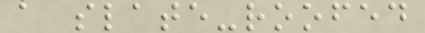a slate-roofed
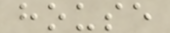house
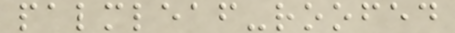palmleaf-roofed
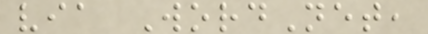via WordNet,
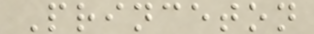Princeton
